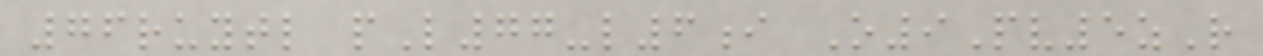76ruytl pL77-l6i O9Pv5zR
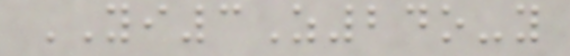YI3Z24o-y
